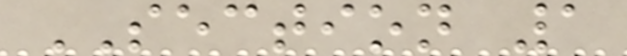SECTION 1
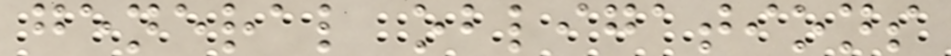general obligations
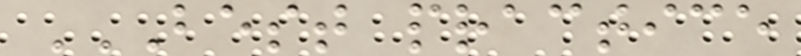BEST PRACTICE
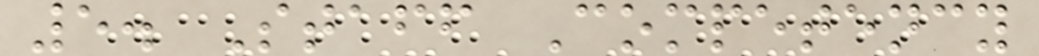5. Staff Competency
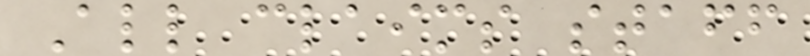All claims staff
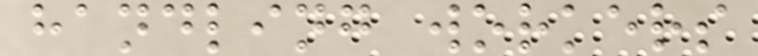handling workers
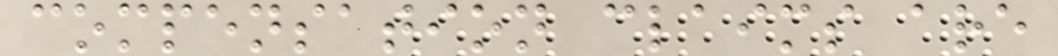compensation claims are
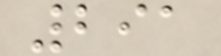291
